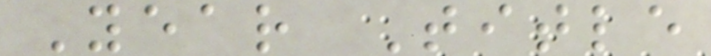Year Title
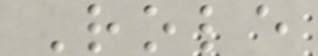Role
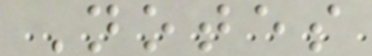Notes
